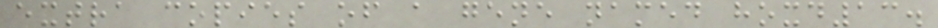extra copies of a gene named hoxd13.
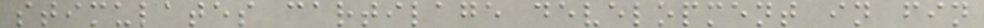stimulates cartilage development in fin
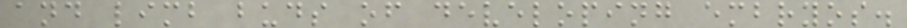and limb buds of developing embryos.
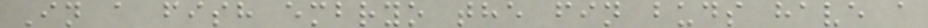In a fish embryo the fin buds have a
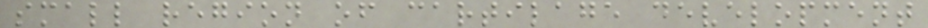small region of cartilage development
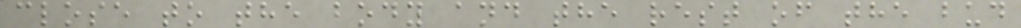close to the body and the rest of the bud
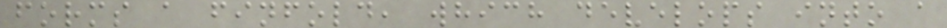forms a finfold, which develops into a
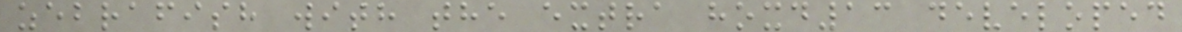zebrafish with the extra hoxd13 developed
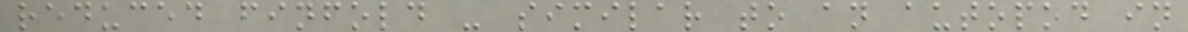reduced finfold - similar to an autopod in
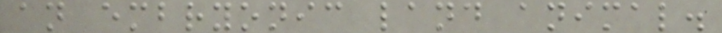an embryonic land animal.
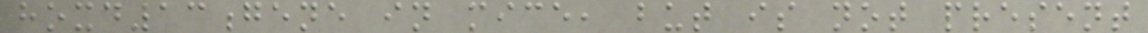hoxd13gene in mice, but is not present
